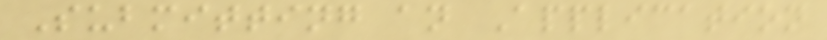Submitting an Application
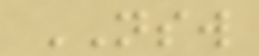NSW
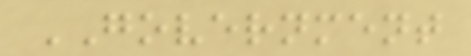GOVERNMENT
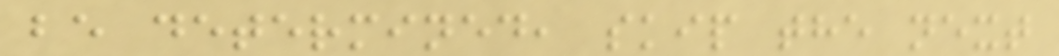be determined, skip the next
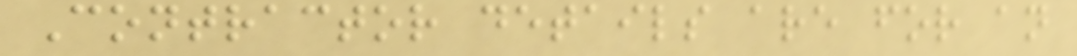Contractor details are for an
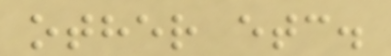other etc.
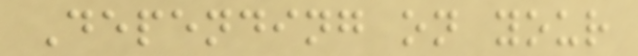Depending on your
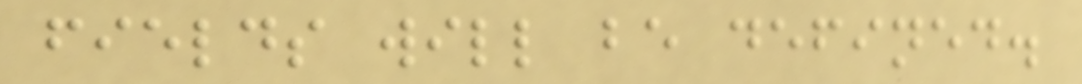fields will be defined.
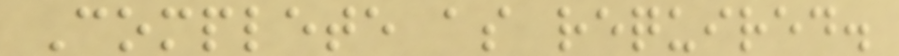Complete as required.
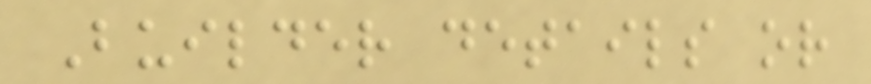Builder details or
